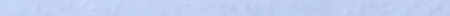View Single Post
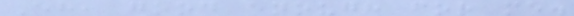Eh, good enough for me.
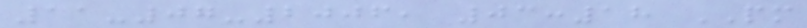11-07-2006, 03:18 PM
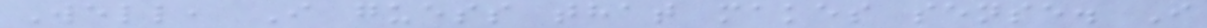Well, I guess that makes sense. I
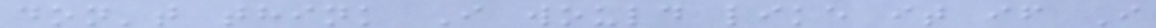don't think I would like it if I
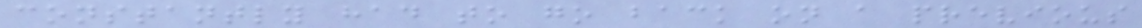constantly had to go back on a previous
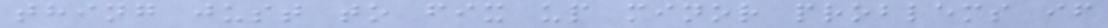thing just to fix up minor problems if
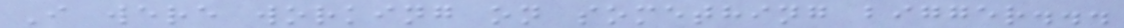I were working on something bigger...
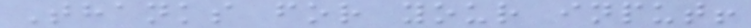Thanks for your input!
